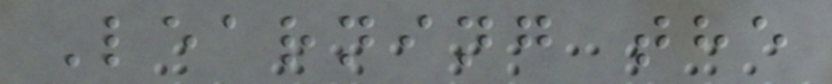Learning the
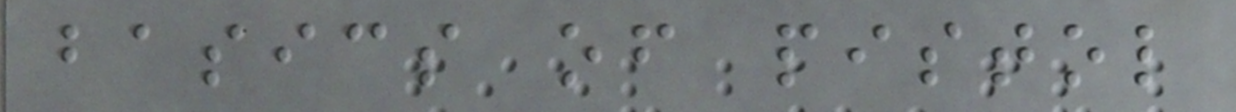basics of pistol
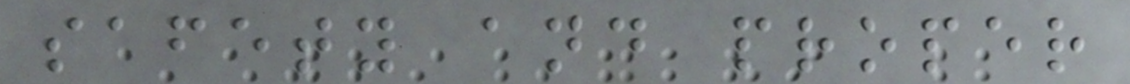safety and proper
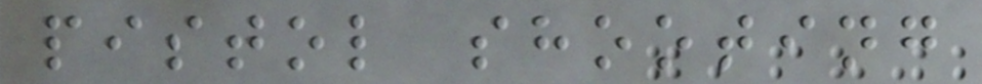pistol shooting
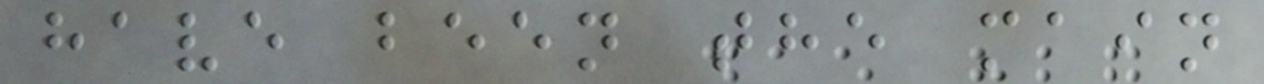have been the main
